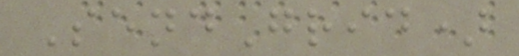SendGrid)
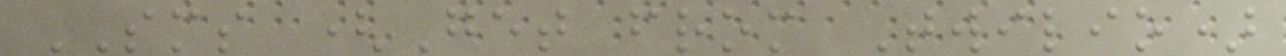SMS (Get from Twilio)
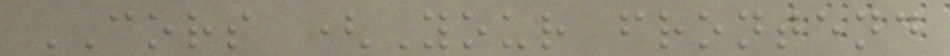CORS (Your frontend
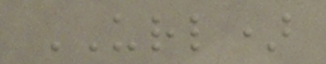URL)
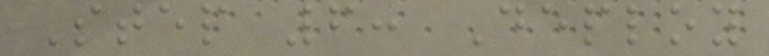Step 6: Deploy
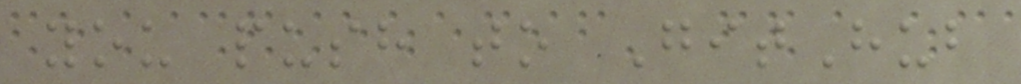you push to GitHub
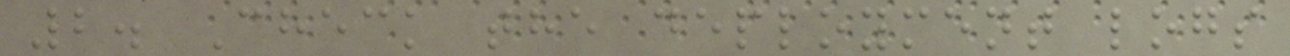2. Check the deployment logs
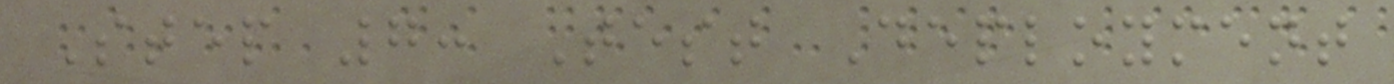Step 7: Test Deployment
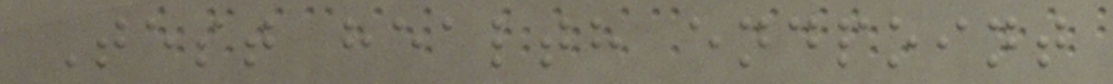Test health endpoint
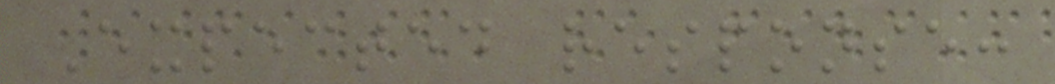Expected response:
